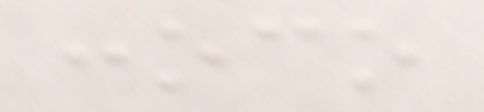conoco
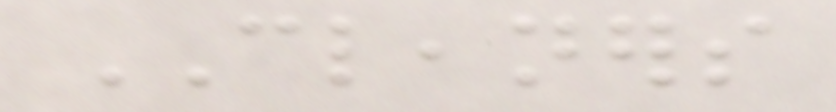CLEANERS
